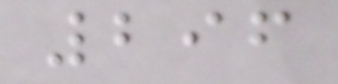296
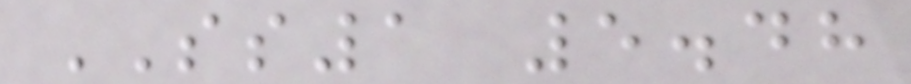SS1 5.48
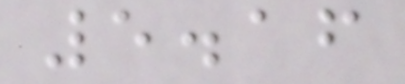5.16
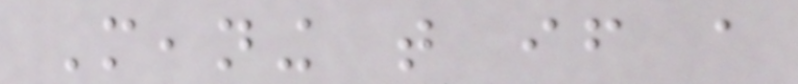Meaning that if a
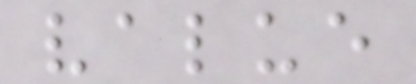value
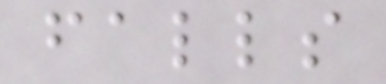falls
